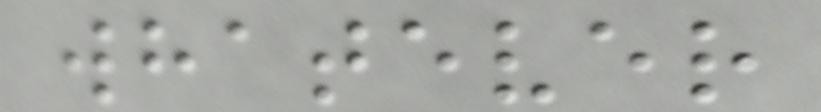whatever
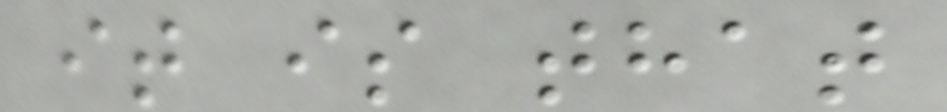it is that
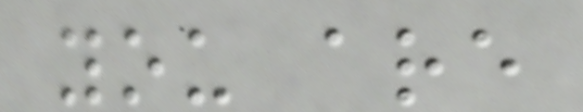you are
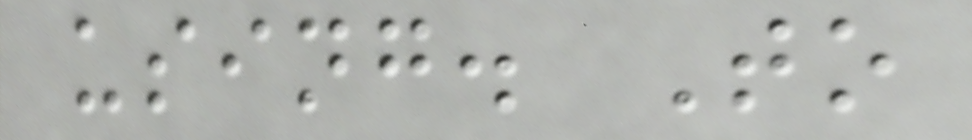using. To
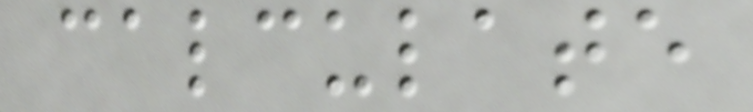calculate
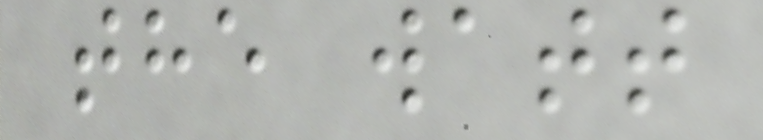the watt
